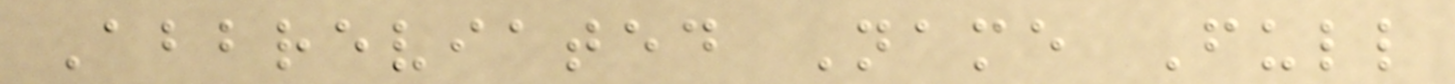Abbreviated Name Full
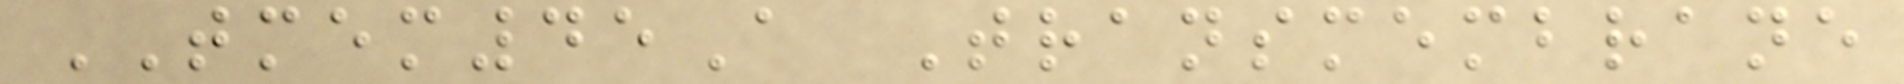TMEM45A Transmembrane
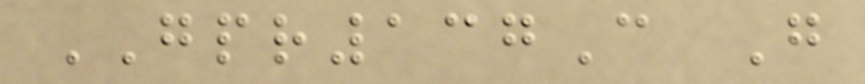GPR137C G
